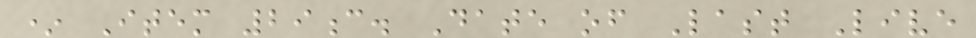* Item 29c. Date of Last Live
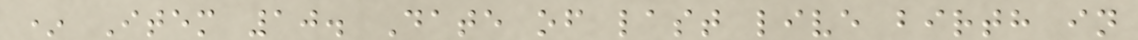* Item 10. Date of last live birth in
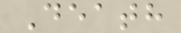Death
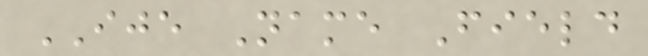IJE Name Field
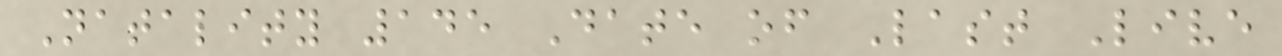Natality 145 Date of Last Live
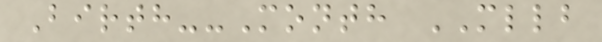Birth--Month MLLB
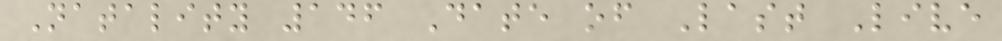Natality 146 Date of Last Live
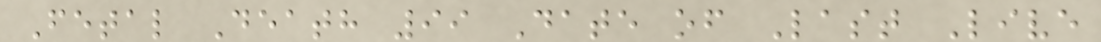Fetal Death 99 Date of Last Live
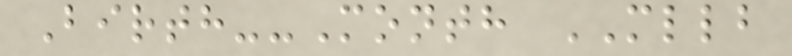Birth--Month MLLB
